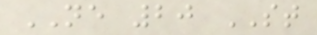NE 20 ST
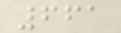661
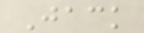Jack
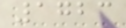1723
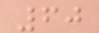60
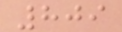809
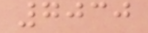7030
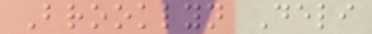Brooklyn Deli
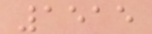1515
